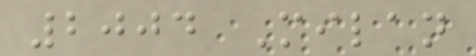2004 Milan
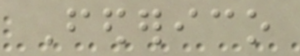Federico
